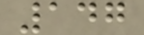147
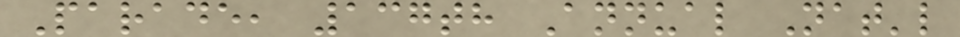Parade, 137th Annual Nat'l
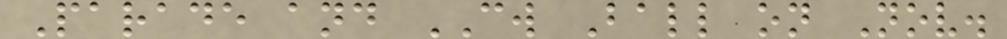Parade and CW Ball on Nov.
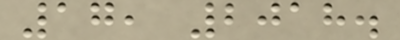17, 2018.
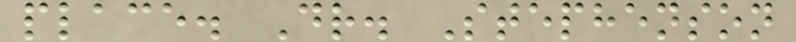place. Dr. Stephenson
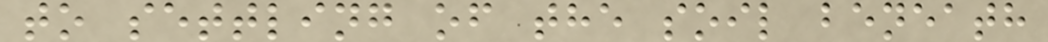to settling of the soil beneath
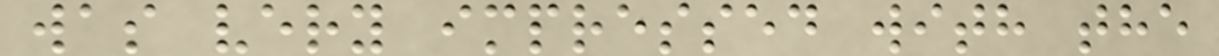was very impressed with the
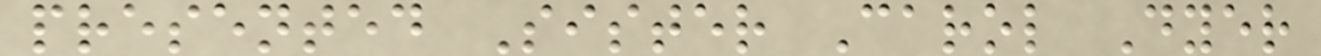presented Sister Carol Dyer
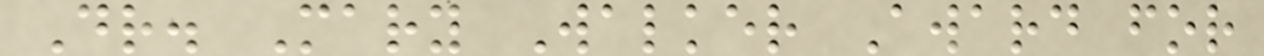Dr. Mary Walker Award for
